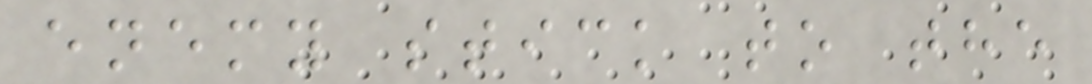enemy stick to the
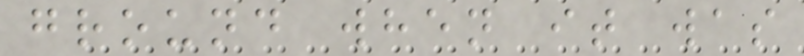ground when it was
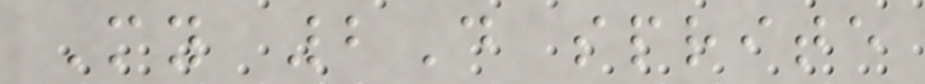My 2D sprite
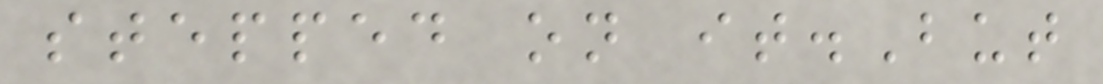stepped on it.But
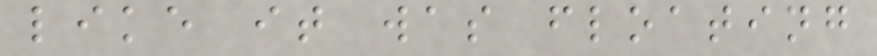like it was floating
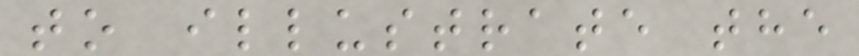to illustrate the
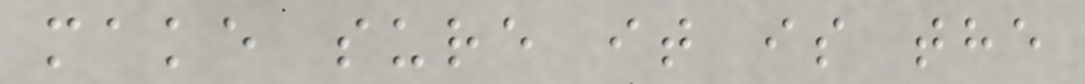make sure it is the
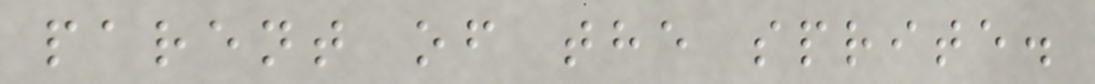parent of the sprite.
